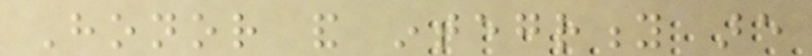Honor and integrity are
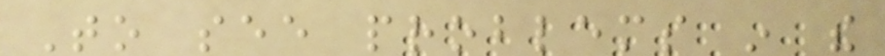To see problems in the
